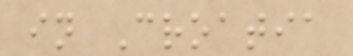in Croatia
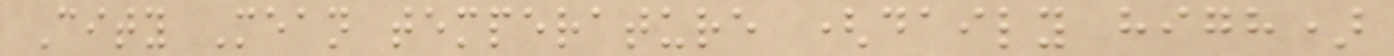City Mean temperature (daily high)
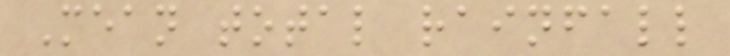Mean total rainfall
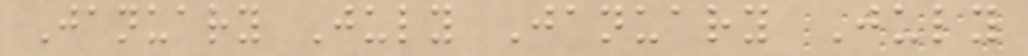January July January July
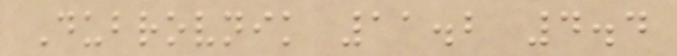Dubrovnik 11.2 4.4
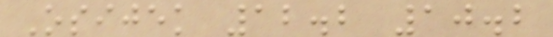Osijek 12.2 10.2
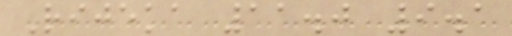Rijeka 11.0 9.1
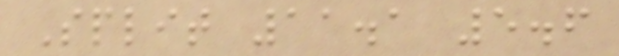Split 11.1 5.6
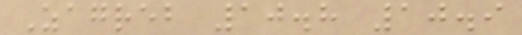Zagreb 10.8 10.9
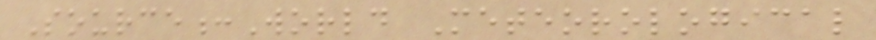Source:World Meteorological
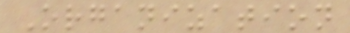Organization
